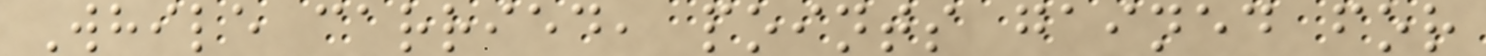While carried, points gained for
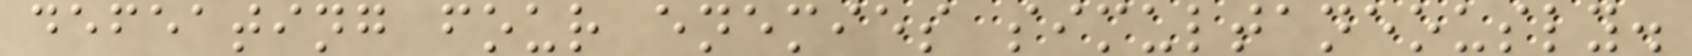defeating four enemies simultaneously.
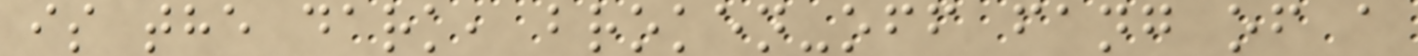is the dark, broken-off fang of a
